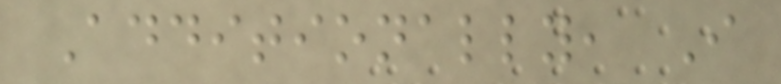Additionally, I
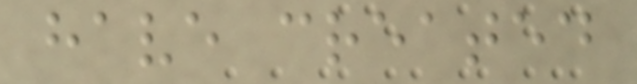have created
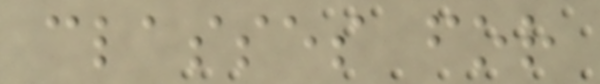classes for
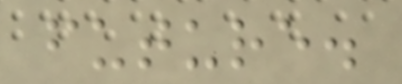future.
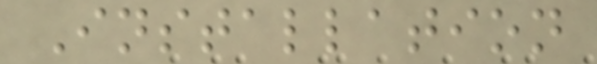Installation
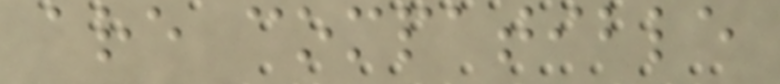are compatible
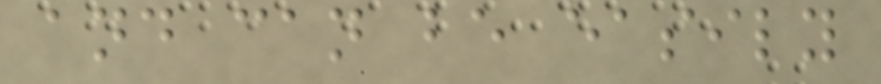and can be easily
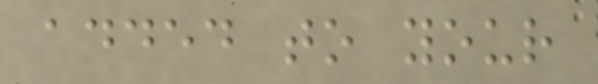added to your
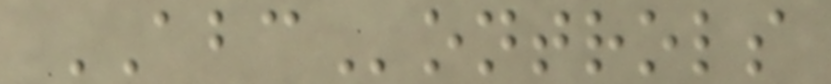ABControls
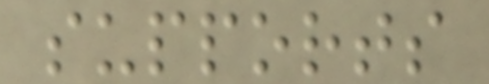supports
